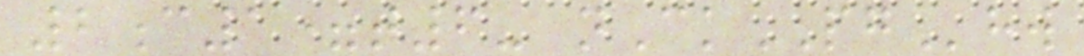2c1=t6- nCkPGhw
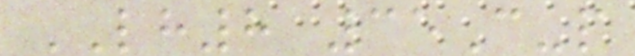LH8 35C-p
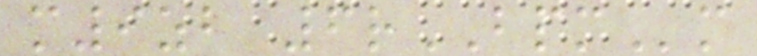m9zb 6rBPMm
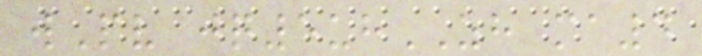wPv jq5uhZH ma4
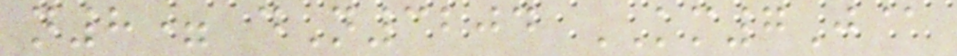n8= dN3204 KM7J@
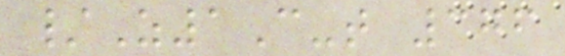/Z1C-t 376
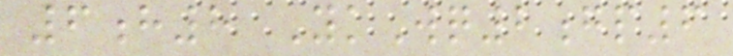6h8 YkWq2gp6
